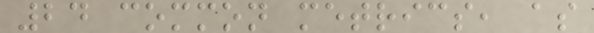24 common metrics, as
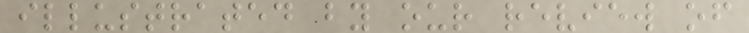illustrated by our review of
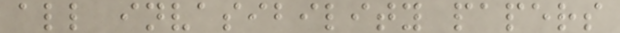all invasibility papers
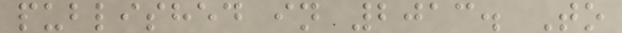published in 2013. To
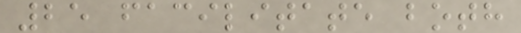25 facilitate both
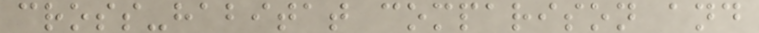cross-habitat comparison and
